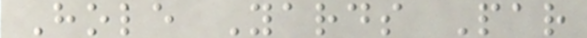Hole Yards Par
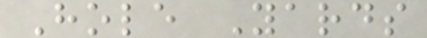Hole Yards
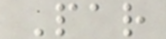Par
